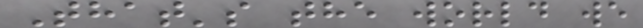That's the world we
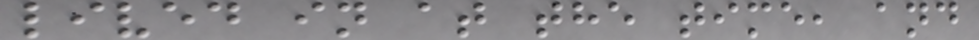lived in at the time, and
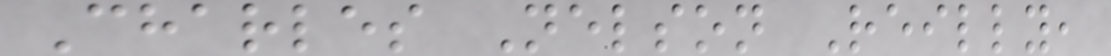Charles Nelson Reilly,
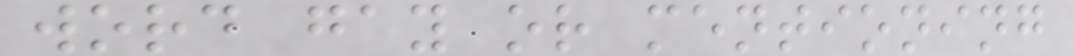word gay or mentioning
